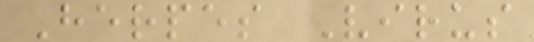Herpes Virus
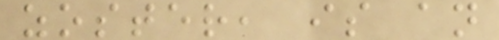zoster, is an
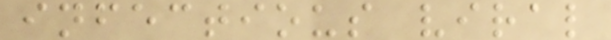infectious viral
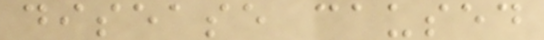disease caused
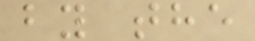by the
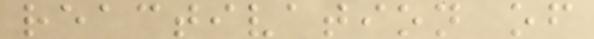reactivation of
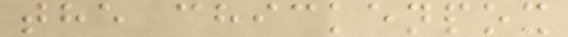the chickenpox
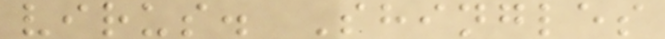virus. Shingles
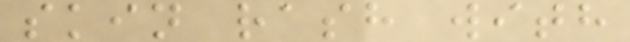skin rash with
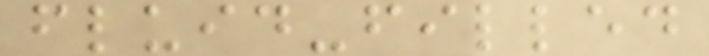fluid-filled
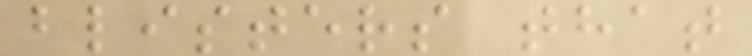blisters that
